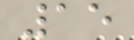15
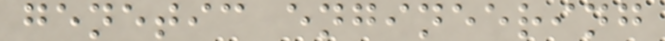genetic engineering
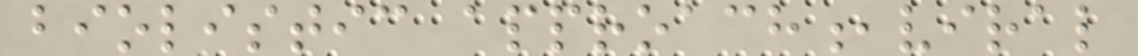biolistic approach,viral
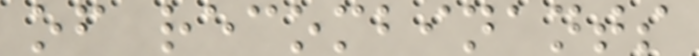of recombinants
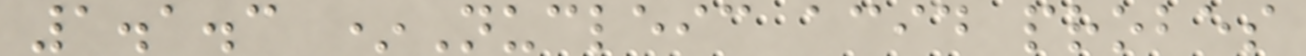1.1.3 *Nucleic acid probes
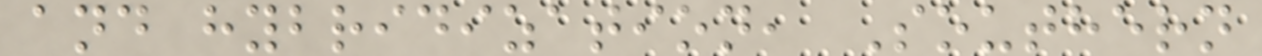and hybridization, Southern
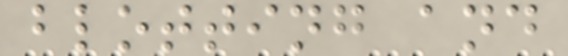blotting and
